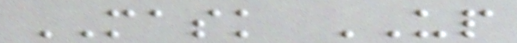MASK UP
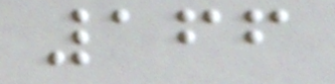166
